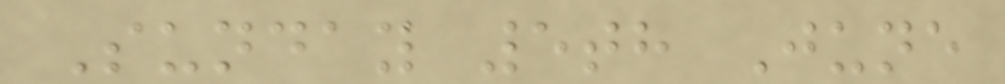Sunday 5th June
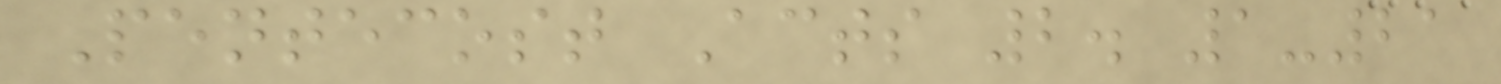Pentecost Acts 2. 1-21
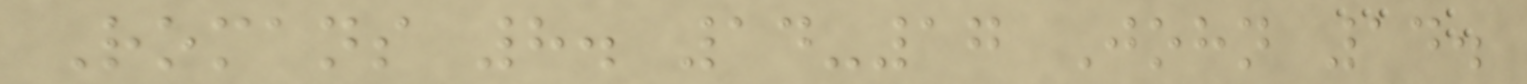Romans 8. 14-17 John 14.
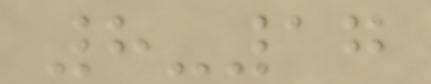8-17
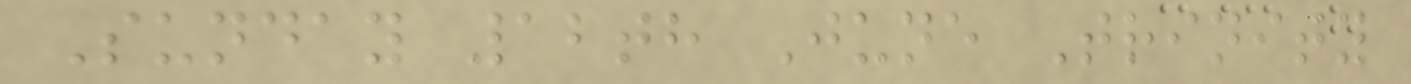Sunday 12th June Trinity
